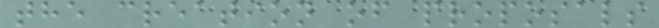the creation of proposals
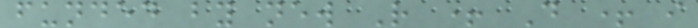funded by new R + D + i
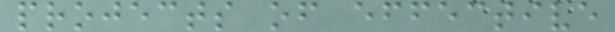projects of effective
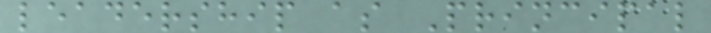leadership as Principal
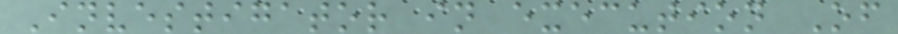Investigator in execution Of
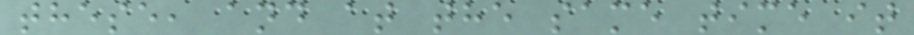these, and at the same time it
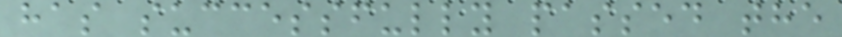has successfully passed the
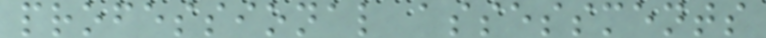professional assessments
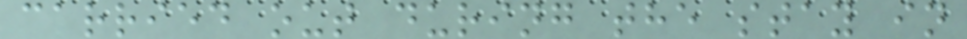carried out during the stay in
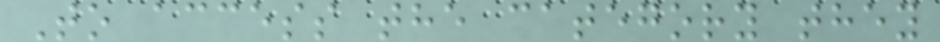To access the category they
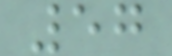57
